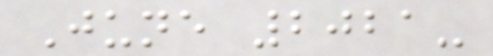June 2021-
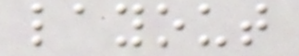layout
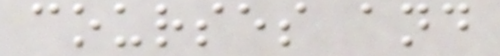courses and
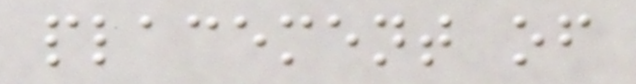placement of
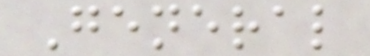General
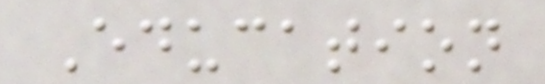Education
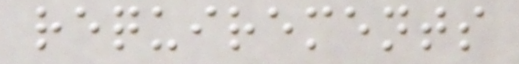requirements
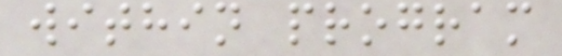within program
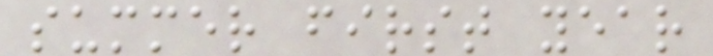summer first year
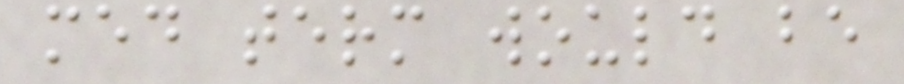med term would be
